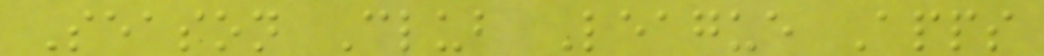Season Club League Apps
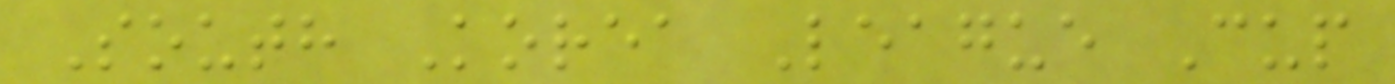South Korea League Cup
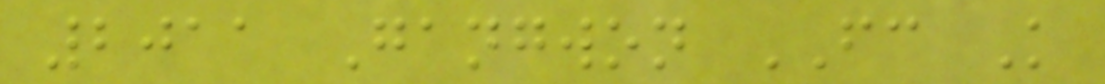2011 Gangwon FC K
